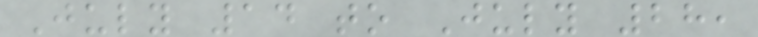July 14 to July 28,
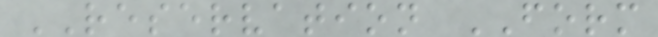RESERVATION FORM
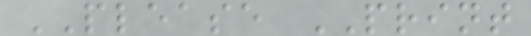PLEASE PRINT
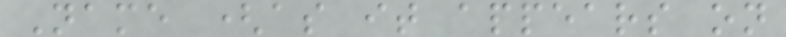Name (as it appears on
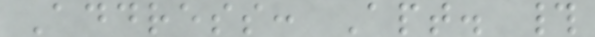Address: Apt. #
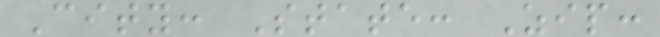City: State: Zip:
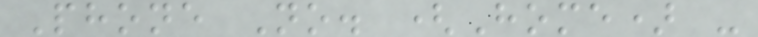Phone No. (Home) -
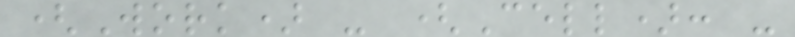(Work) - (Cell): -
